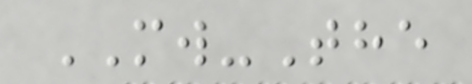MW-The
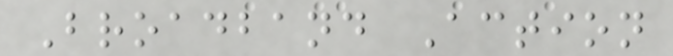Broadband Action
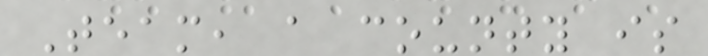Team, a county is
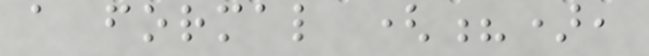a formal (?),
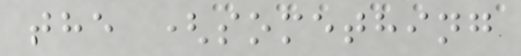the (something
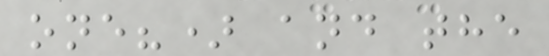one?) and the
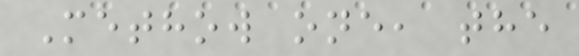Methow one, the
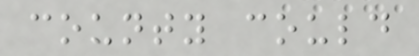county could
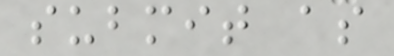submit as
